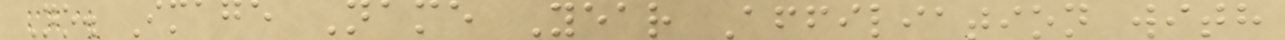No. Image Name Year Affiliation with
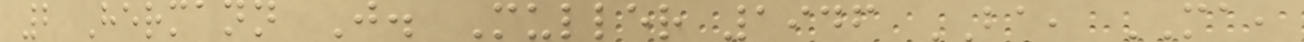2 Hermann J. Muller 1946 BA, MA,
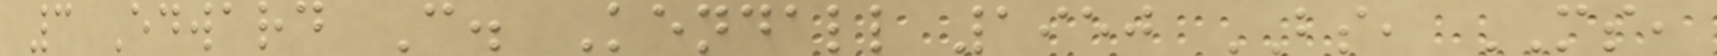3 Edward C. Kendall 1950 BS, MS,
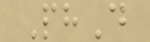PhD
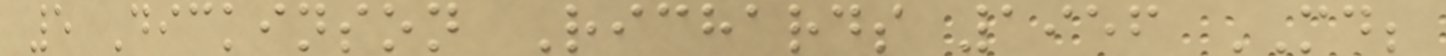5 Dickinson Richards 1956 MD;
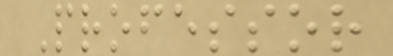Professor
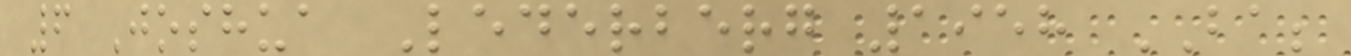6 Joshua Lederberg 1958 BA;
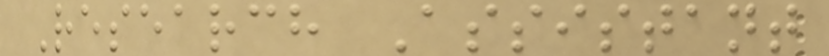Research Assistant
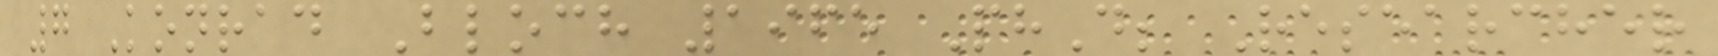7 Konrad Bloch 1965 PhD; Researcher
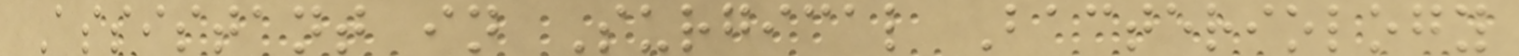Assistant in Surgical Bacteriology
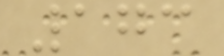173
